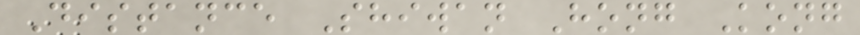Distance Shiwan Hong Kong
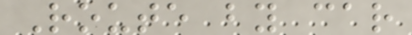Route by car
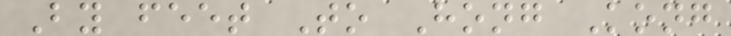By feet To Hong Kong
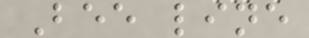Bee line
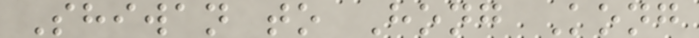Shiwan to Hong Kong
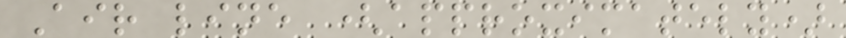Air line (approximately)
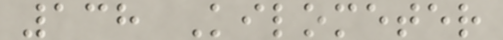138 Kilometer
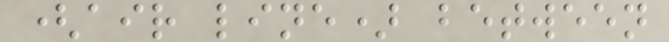(air line) between
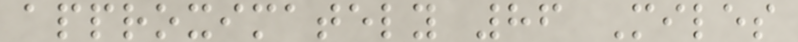approximately 86 Miles
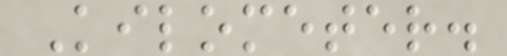Kilometer.
